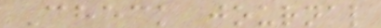Check journal
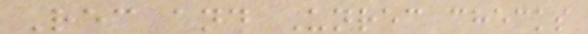Rec and Unrec checks
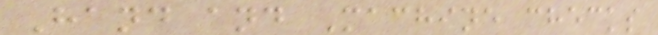Hand and Machine checks
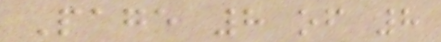Page 8 of 8
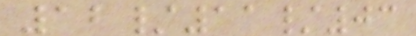12/11/03
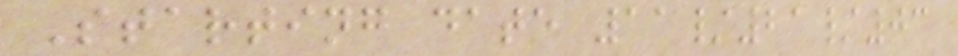Starting date 11/21/03
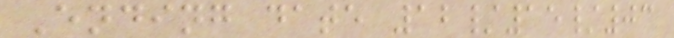Ending date 12/15/03
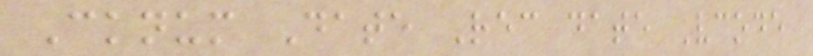Cknum Date Rec date Vcode
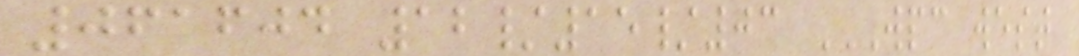061604 12/15/03 WPC WEST
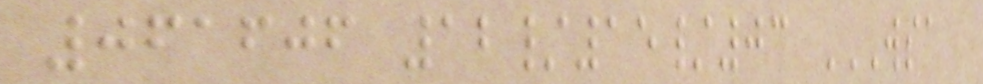061606 12/15/03 WSA
